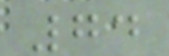74
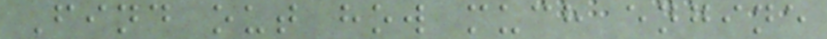Find out how much engine
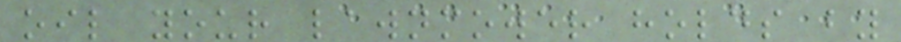oil your lawnmower holds by
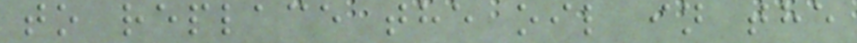to replace the oil in the
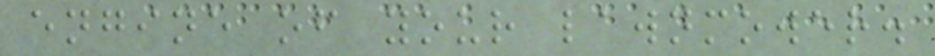engine of your lawnmower.
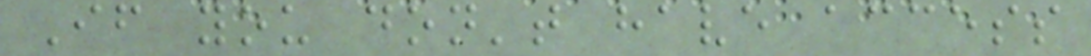If you don't have access
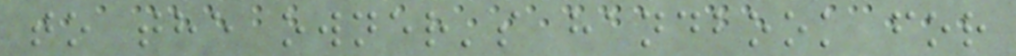to the owner's handbook for
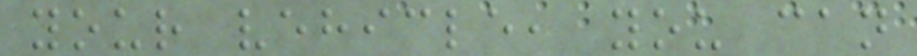your vehicle, you can
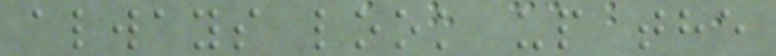always look up the
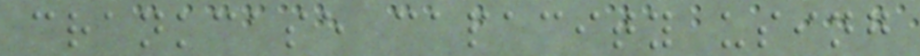crankcase capacity using
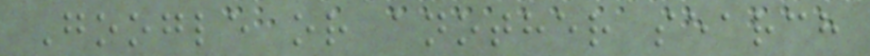Google or another search
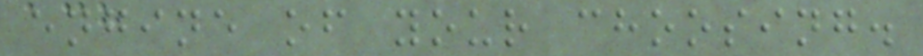engine of your choosing.
